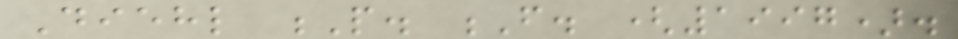Diehl P. F. (1997).
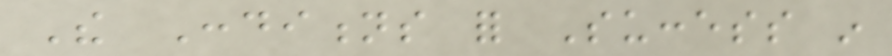The Conditions for Success in
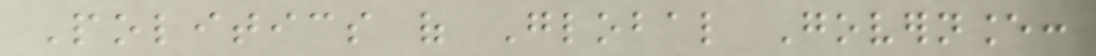Politics of Global Governance:
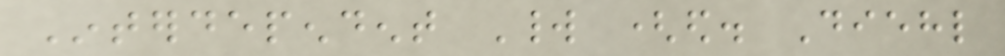Interdependent World (ed. Diehl
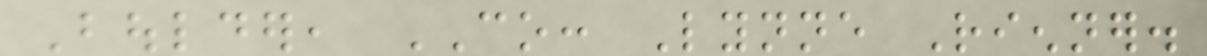Boulder, CO: Lynne Rienner.
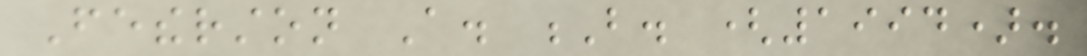Fetherston A. B. (1994).
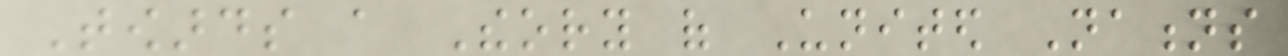Towards a Theory of United Nations
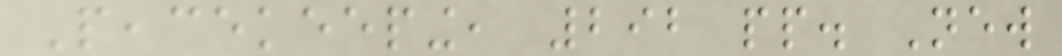Peacekeeping, 292 pp. New
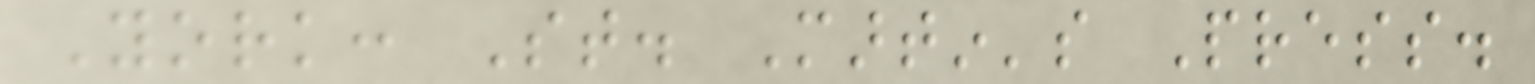York: St. Martin's Press.
